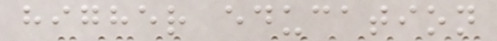higher education
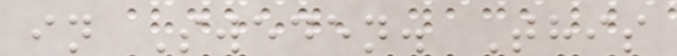in Sweden. This
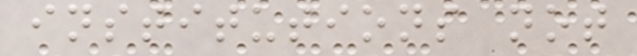institutions not
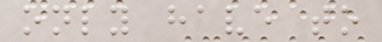only have to
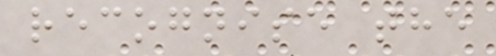recognise the
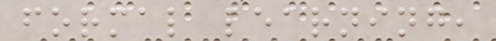formal learning,
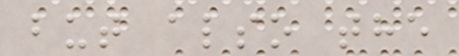but also the
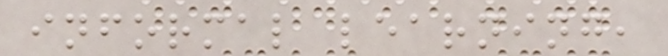informal learning,
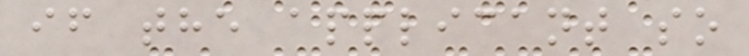if the applicant so
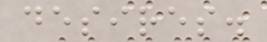desires.
